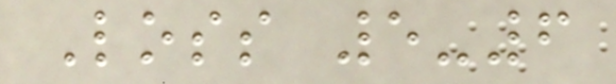Loss 5-6
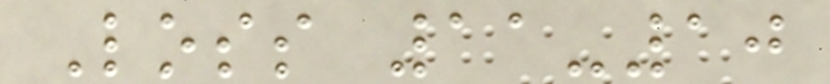Loss 11-10
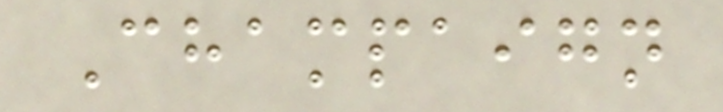Champaign
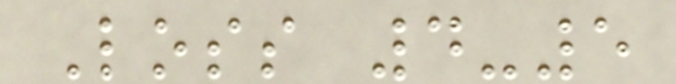Loss 4-5
